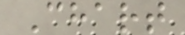Chart
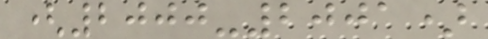(2000-2001)
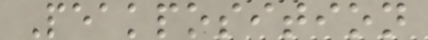Peakposition
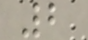2
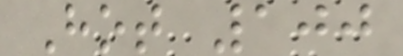Hot 100
